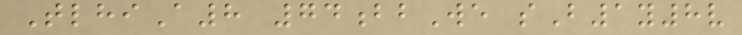TlhiA8 74bbWe sB1y8v
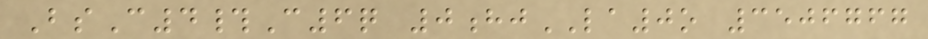BsC4#C6q 0hjLA0o 3506767
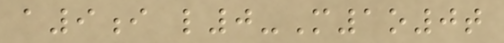a9i l0-M1o0t
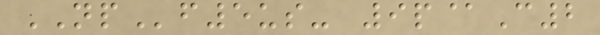NPf5us- 9p@C2
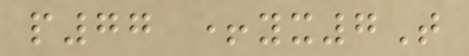p77 +yx7T
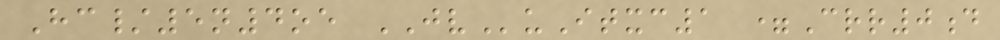Hc/5n4oe JVuItxc1 =Crr0d
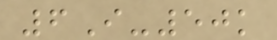6I-50k
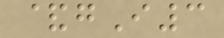&gI3
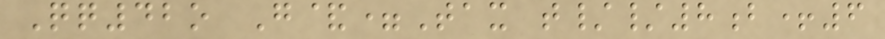Qq42o G&=Tax t//8b+6
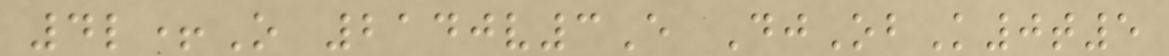4l+O 2140v3E DjObK0t5
